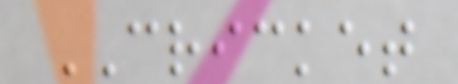CRICKET
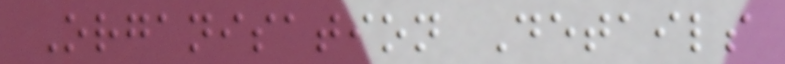Organisation Details
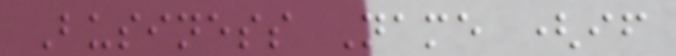Business Name (if
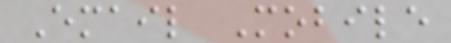Email Mobile
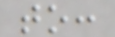to:
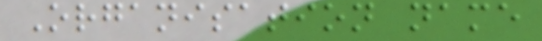Organisation name
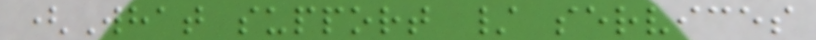(What support / services
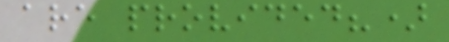are provided?)
